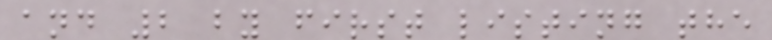and 2 by first listing the
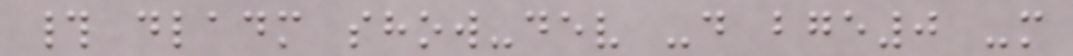# dladm show-dev -d bge0 -m
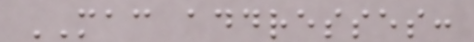MAC addresses:
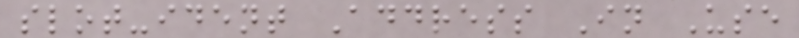slot-ident Address In Use
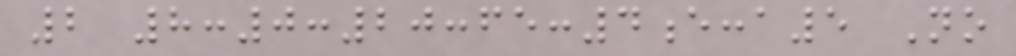2 8:0:20:fe:4e:a5 No
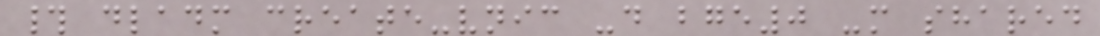# dladm create-vnic -d bge0 -m shared
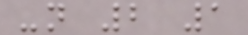-n 2 1
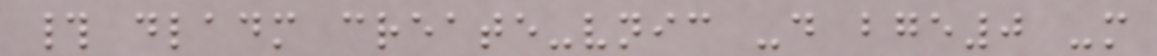# dladm create-vnic -d bge0 -m
